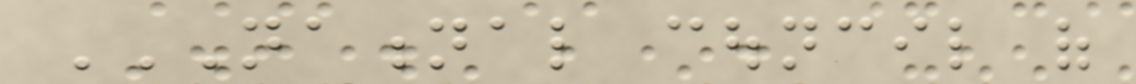NATIONAL COUNCIL OF
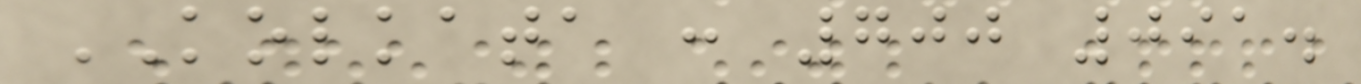KOLKATA : 700 091.
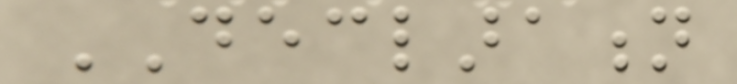DECLARATION
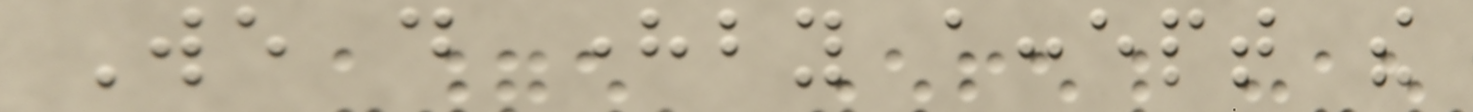We do hereby accept the
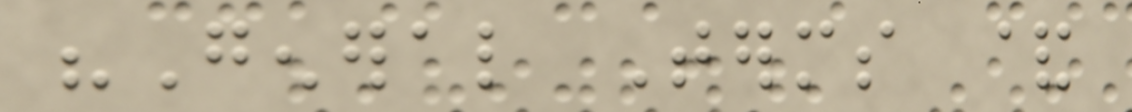"General Terms &
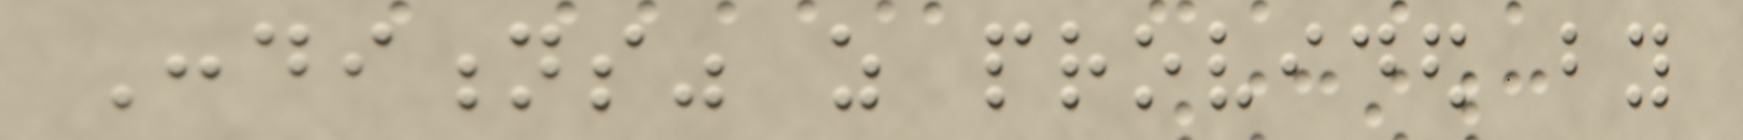Conditions" as provided by
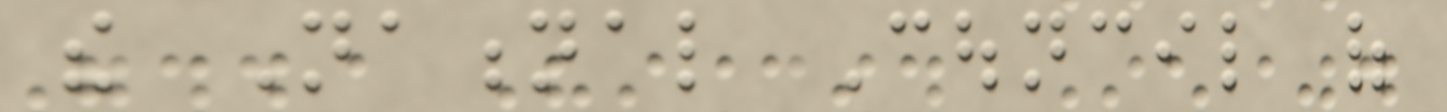the National Council of
